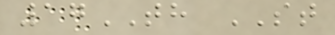17TH ST
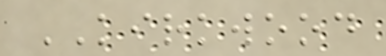KIRKWOOD
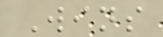Wins
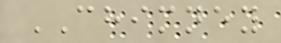CHIMNEY
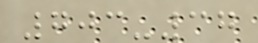703-37
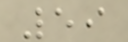59
